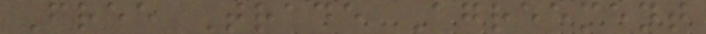Free Trade Agreement
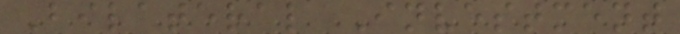Bilateral Investment
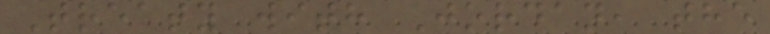Treaty with Jordan, the
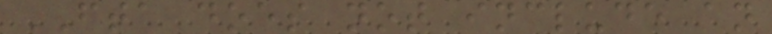FTA does not include an
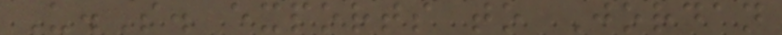U.S. exports to Jordan
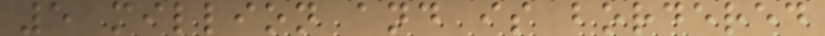5 million and is bordered
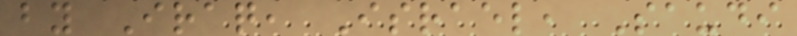by Iraq, Israel, Saudi
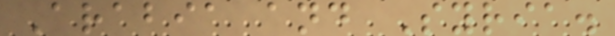Arabia and Syria.
